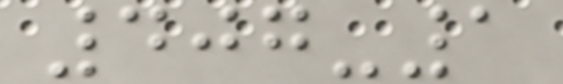407-1
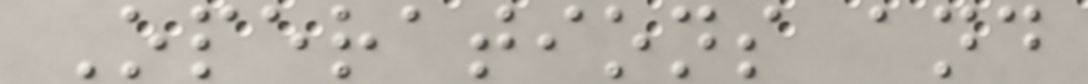Operations and
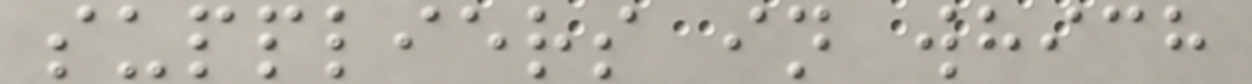suppliers in which
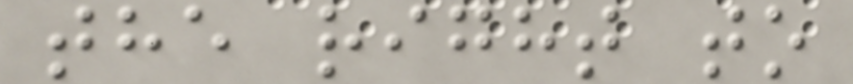the right to
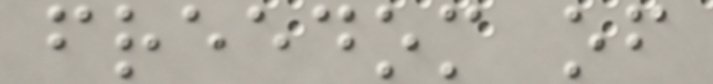freedom of
